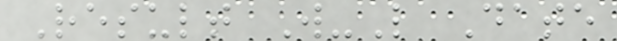Result W-L Date
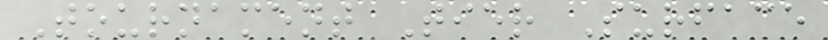Tournament Tier Surface
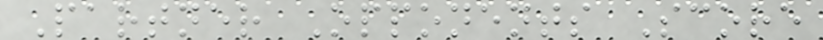Partner Opponents Score
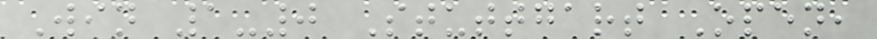Win 1-0 Stuttgart Open,
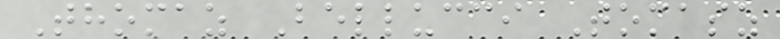Thomaz Bellucci Tomasz
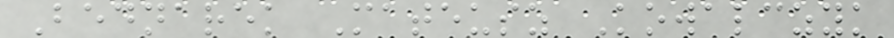Bednarek Mateusz Kowalczyk
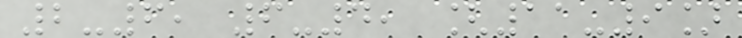2-6, 6-4, [11-9]
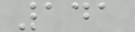141
